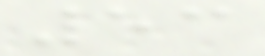53
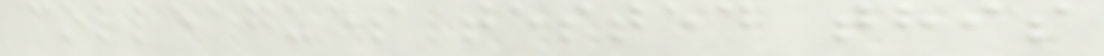colleagues tested this
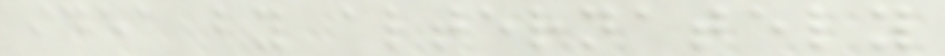idea by alternately
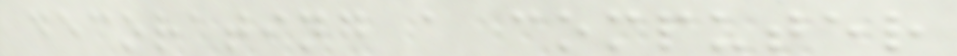decorating a computer
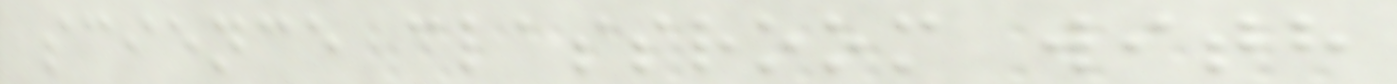science classroom with
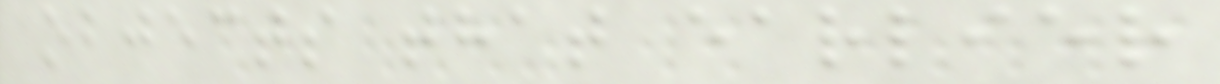objects that earlier
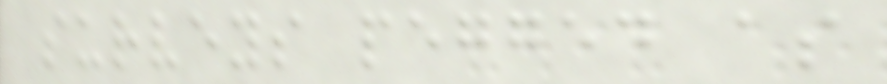surveys pegged as
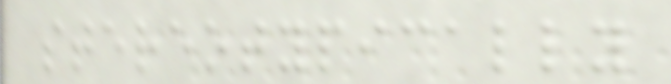stereotypically
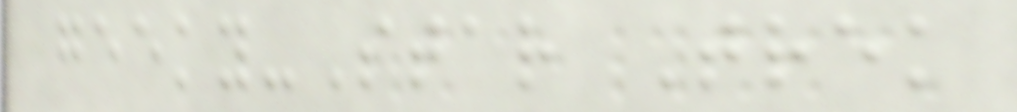geeky-Star Trek
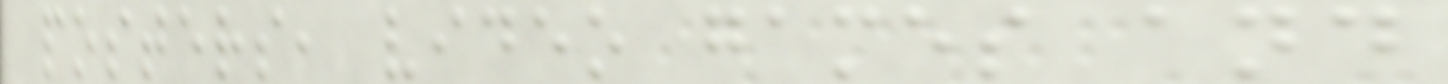posters, video games and
